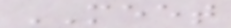MEET
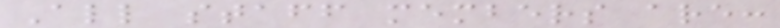All staff members are:
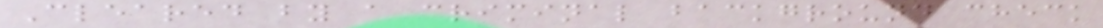Cleared by a criminal background check
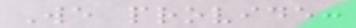We provide:
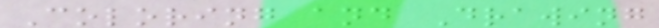Coloring and Drawing
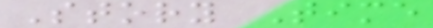Story Time
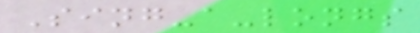Sing-a-longs
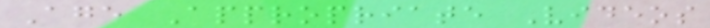Age Appropriate Videos
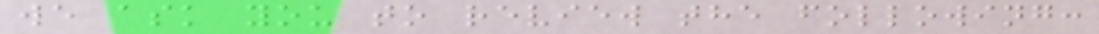we ask you to review the following:
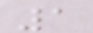1
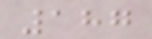187
